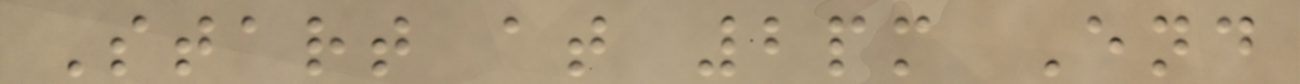Start at 2pm End
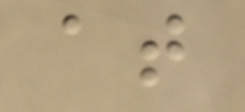at
